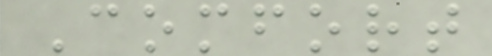Comfort
